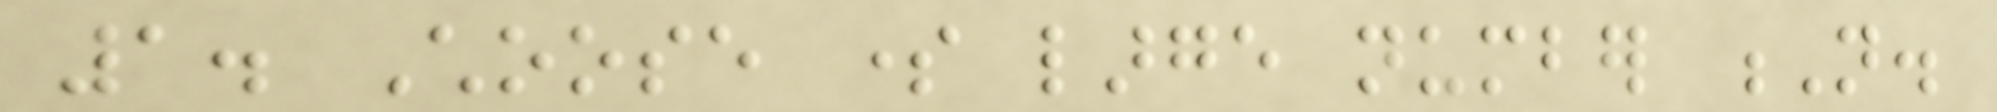1. Choose some large number N.
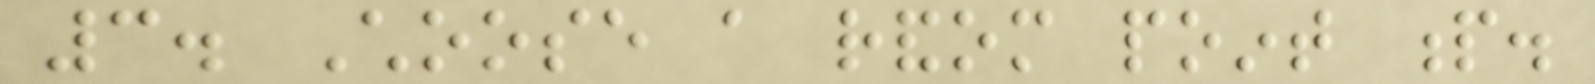3. Choose a random point p.
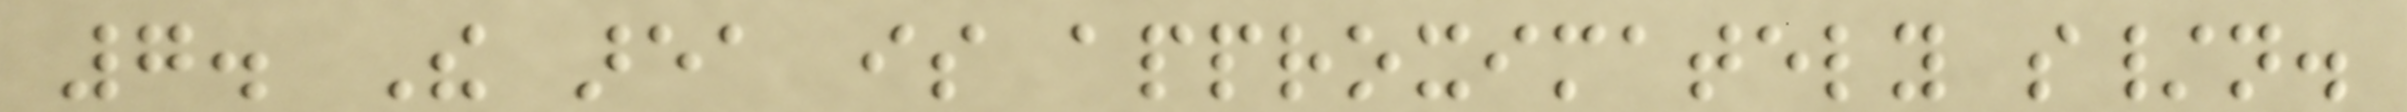7. The area is approximately s/n.
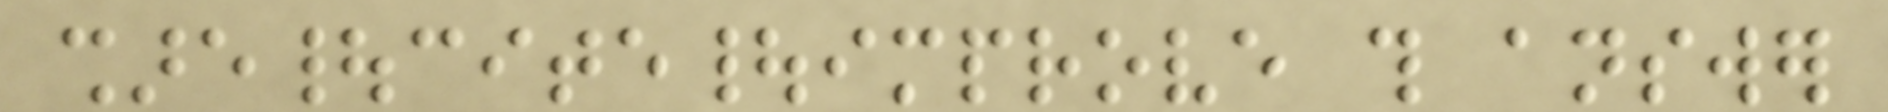share|cite|improve this answer
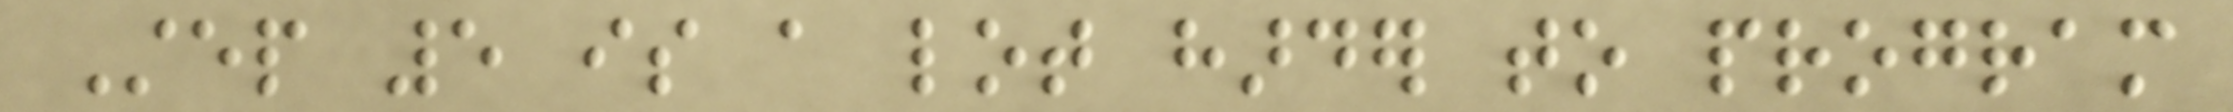Step 5 is a lot harder to program
